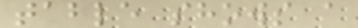table shows a
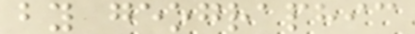by geographic
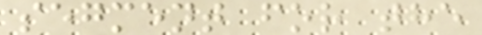segment for the
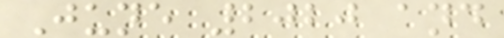June 2020 and
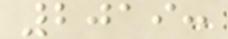2019:
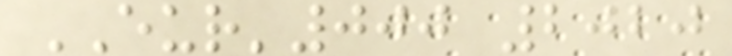EUR'000 2020
